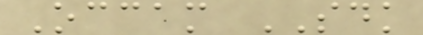Occam SDK
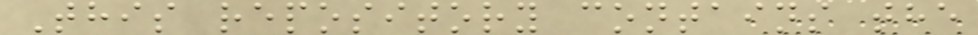This repository contains the
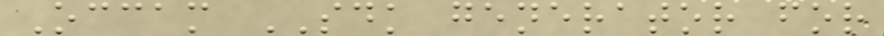Occam SDK generator for
